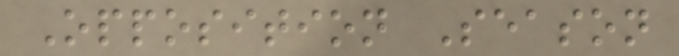Opposition Season
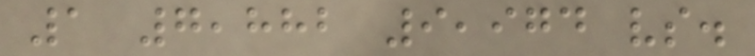1 7,882 9,974 vs.
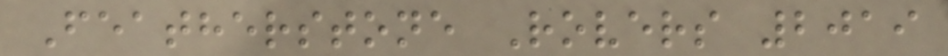Featherstone Rovers 2019
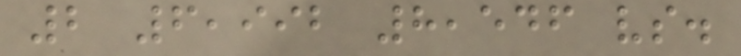2 6,992 8,546 vs.
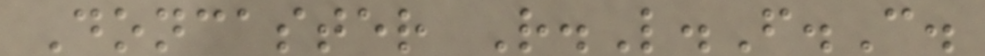Doncaster R.L.F.C.
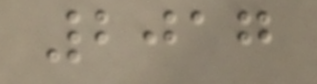2017
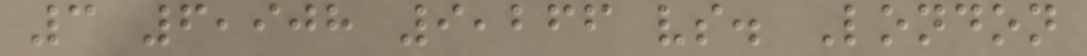3 6,908 9,266 vs. London
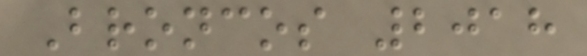Broncos 2018
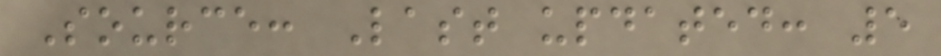Source: Last updated: 5
